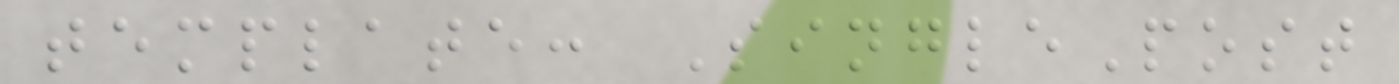template: SinglePost
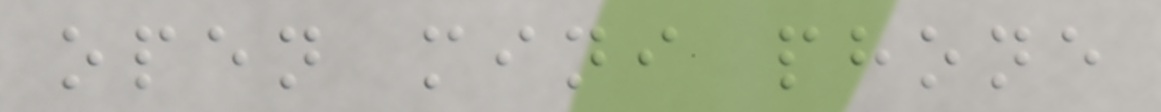open mini phone
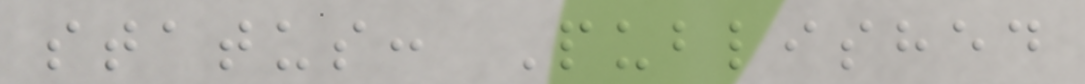status: Published
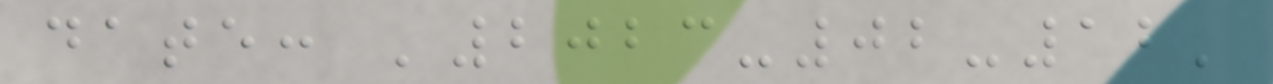date: '2023-02-12'
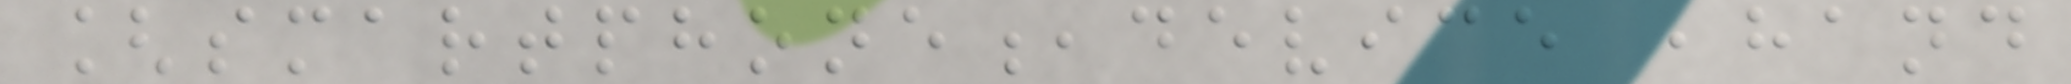[smartphone,device ,hand
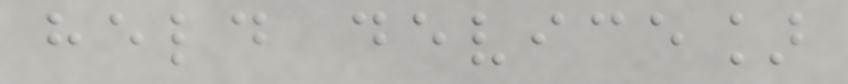held device]
